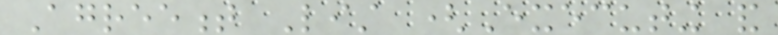Agreement List (Executing and
